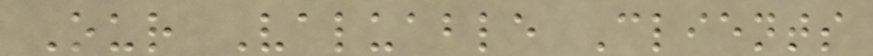Our Valuable Clients
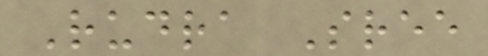Rudra Sree
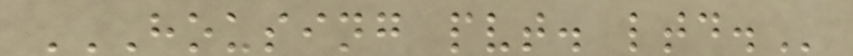HOUSING PVT. LTD.
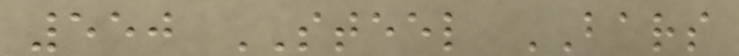550 STEEL BARS
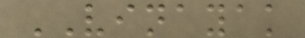VINAYAK
